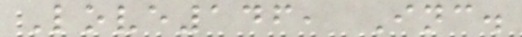Love146, Inc.
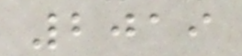2019
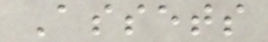Assets
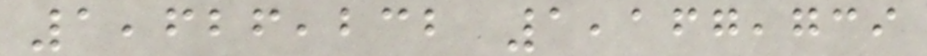1,626,232 1,167,739
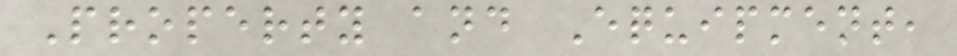Property and Equipment,
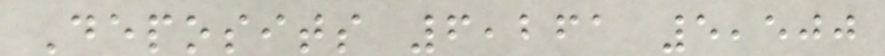Deposits 6,261 5,500
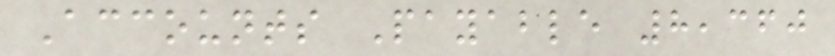Accounts Payable 8,360
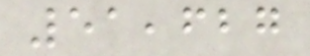51,627
